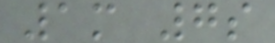1m 7s
